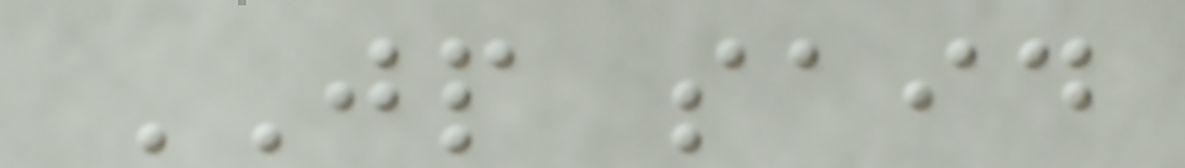JP said
